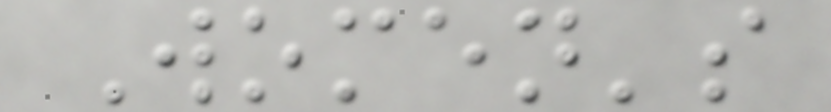Women's
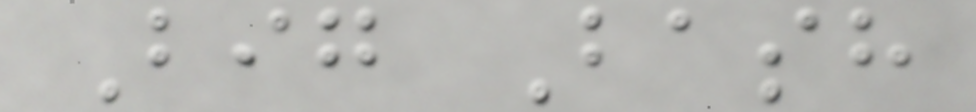Big Bash
